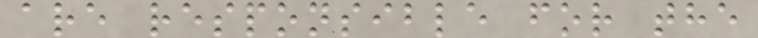are responsible for the
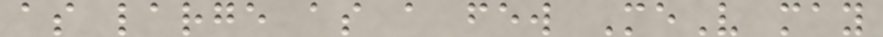as large as a few MeV may
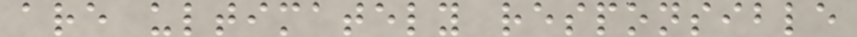are ultimately responsible
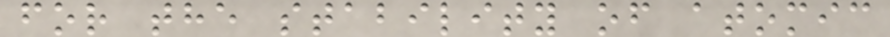for the stability of atomic
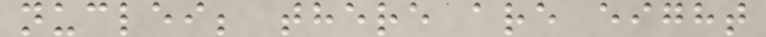nuclei; there are eight
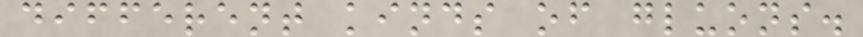different kinds of gluons.
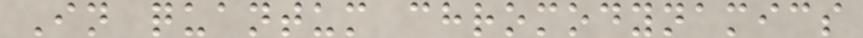In quantum chromodynamics
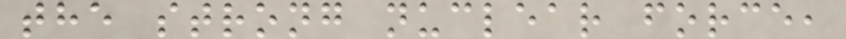the strong nuclear force,
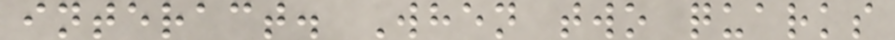interact. When two quarks
